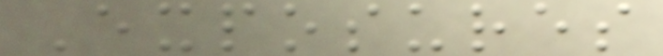Exposures
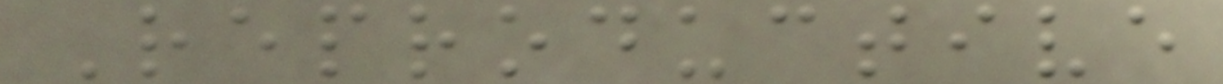Reproductive
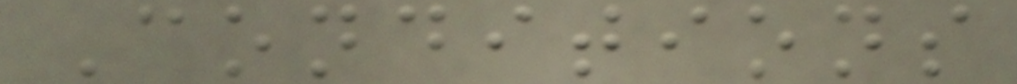Conditions
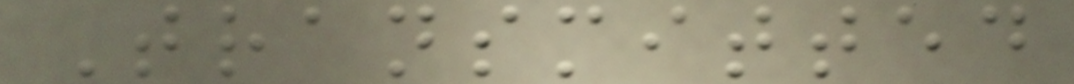Transmitted
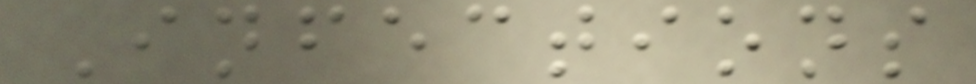Infections
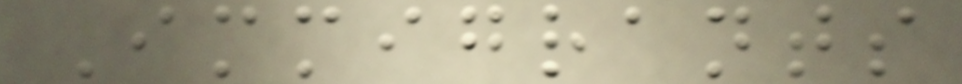Immigrants
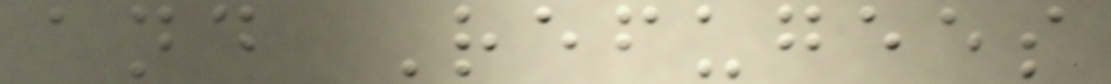and Refugees
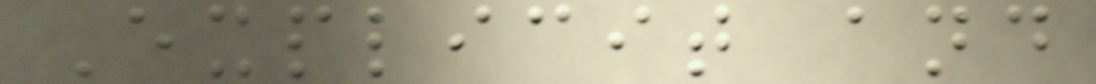Explicit and
